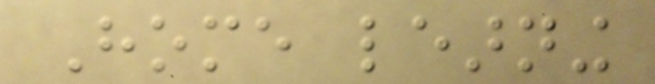Home learning
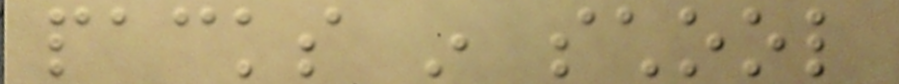packs in school
